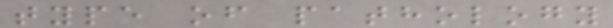type of pathology
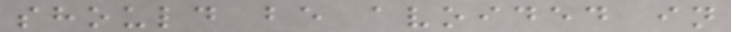should be avoided in
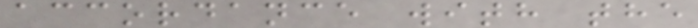accordance with the
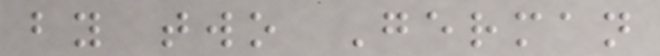by two German
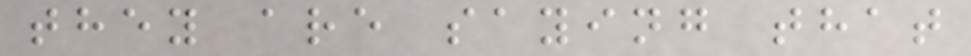they are saying that
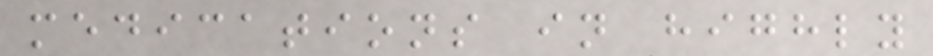medications in highly
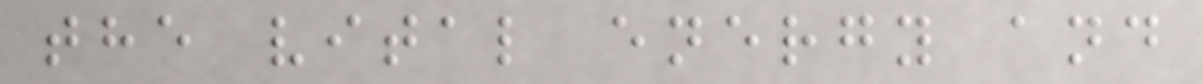the vital energy and
